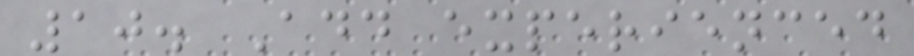10. Add experienced
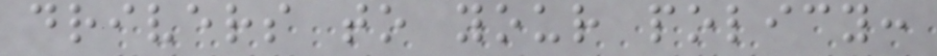drivers to your policy:
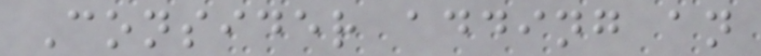Consider adding an
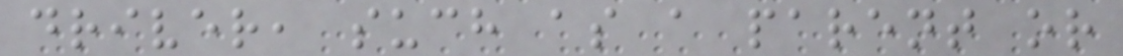driver, such as a parent or
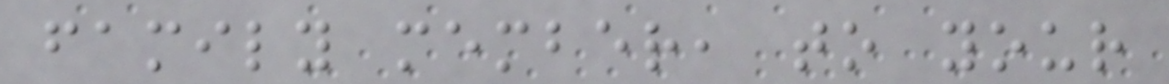family member, to your
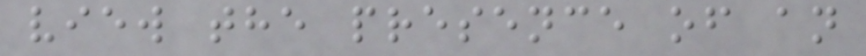view the presence of an
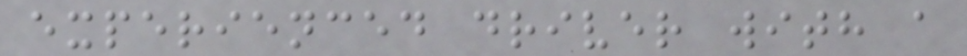experienced driver with a
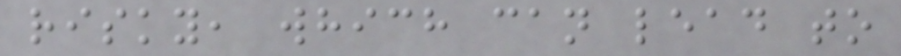risky, which can lead to
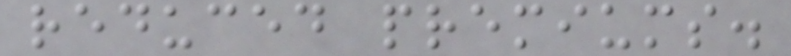reduced premiums.
